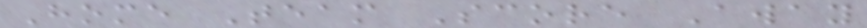Home Team Score Away
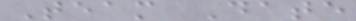Team Date
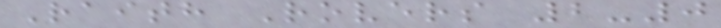Raith Rovers 2-0
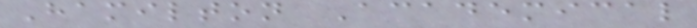Hamilton Academical
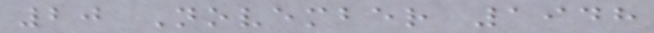20 November 1948
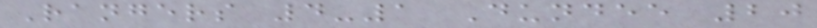Rangers 4-1 Dundee 20
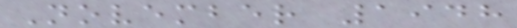November 1948
